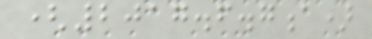(2017.6.7a)
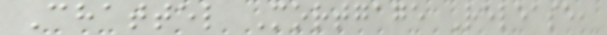Chattel Mortgage Release,
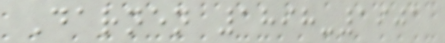Darnen 1898-1901
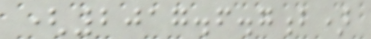(2017.6.7b)
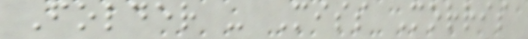Folder - Miss Morris
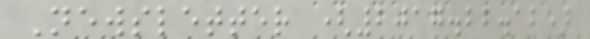Newsletter (2017.22.12)
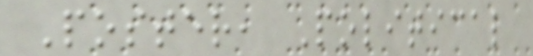Poster, Political
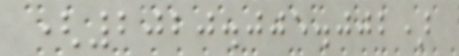(2020.005.002)
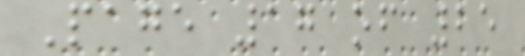Page 17 of 25
